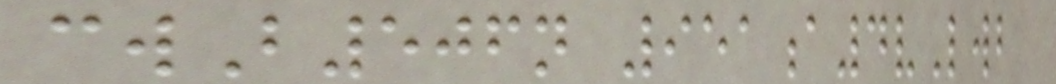cwB506n 951a4vLwb
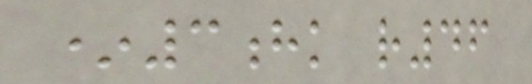*3hk r46
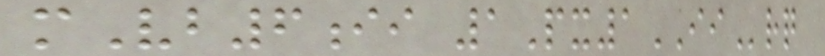mVb6ii 1Px1IIrq
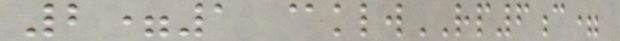2=1 @klwRP6c=
